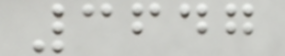3647
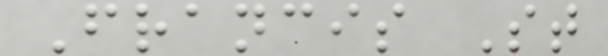Francis St
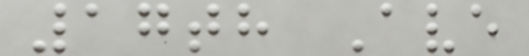17th Ave
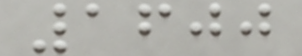1600
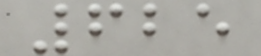625
